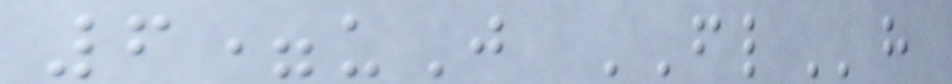6=uJ FLh
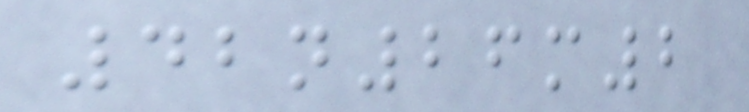42n26m2
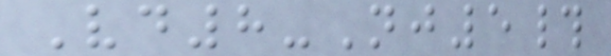Vd8-Nj5#
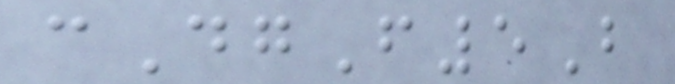cDgF5B
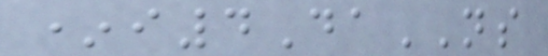*i4DaNS
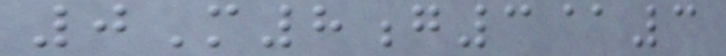0M8g3@3
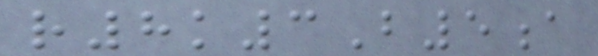r8k3B5a
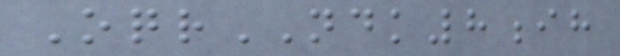OqrNDK8ih
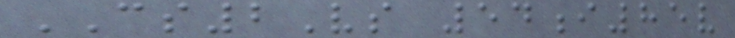CS2Vs 54i85v
